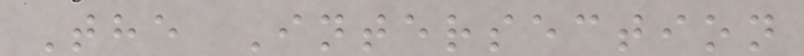The Intersection
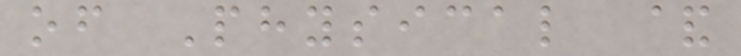of Physical &
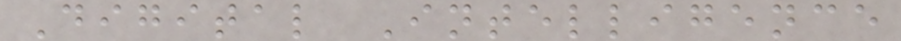Digital Intelligence
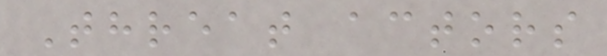Threat actors
